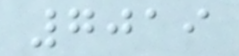7019
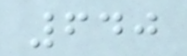640
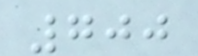700
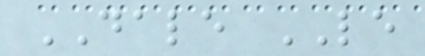DALE LE
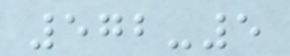572-5
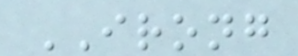IRONG
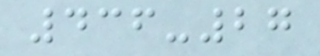436-27
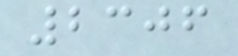2306
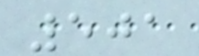501
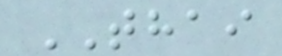THAI
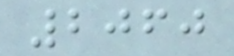2060
